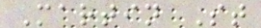Martin St
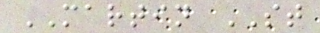MARTIN ST
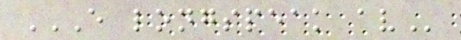E LONGSPEAK AV
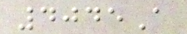4045A
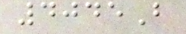4045B
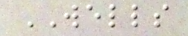WELLS
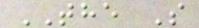THE S
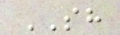SH
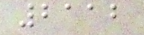2112
